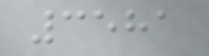3581
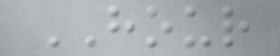HOUR
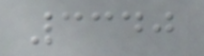3340
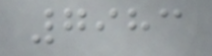7983
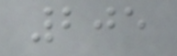205
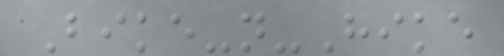Bike-n-Hike
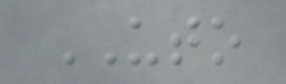UTO
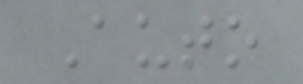Auto
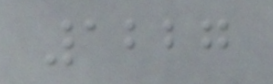1227
